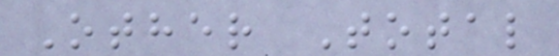Other Total
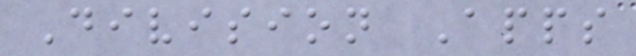Division Apps
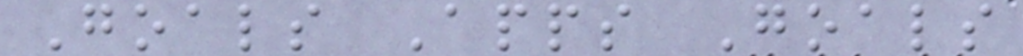Goals Apps Goals
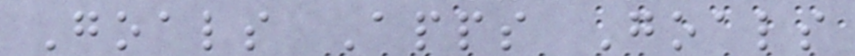Goals Apps Goals
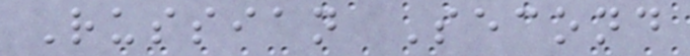Russian Second
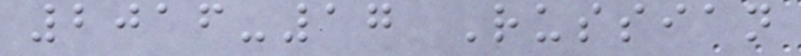2016-17 Russian
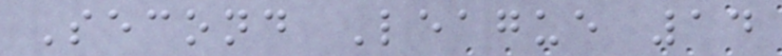Second League 14
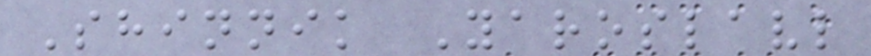Shinnik Yaroslavl
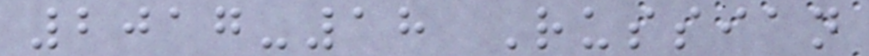2017-18 Russian
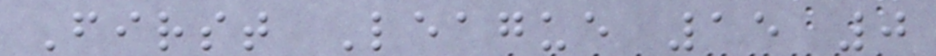First League 15 0
